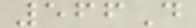566D
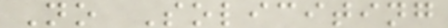No Soliciting
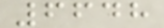6648
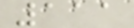111
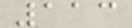113
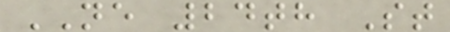NE 24th St
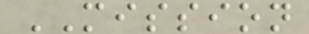MISSION
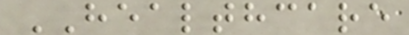HEALTHCARE
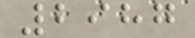2987
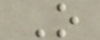O
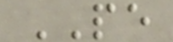PE
